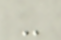-
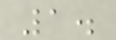1.
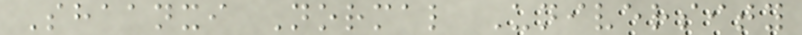Shaanxi Normal University
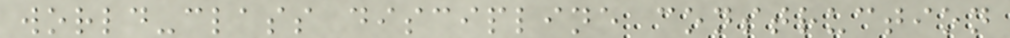world-class discipline construction
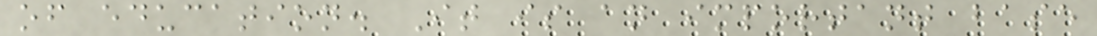of education. It is an important base
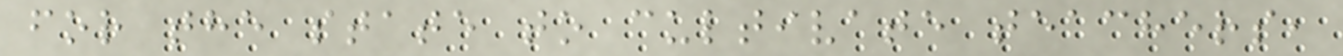for the state to cultivate teachers,
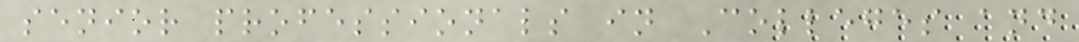senior professionals in Colleges and
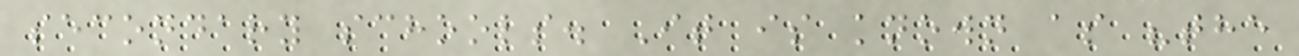secondary schools. It is known as "the
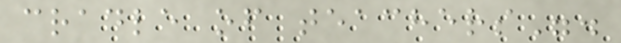cradle of teachers".
